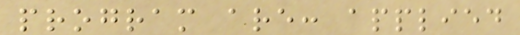program are: applied
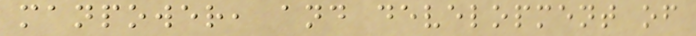manpower, and development of
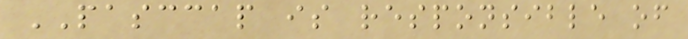PASCCAP is responsible of
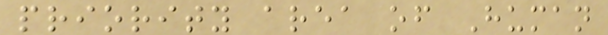priority area of Human
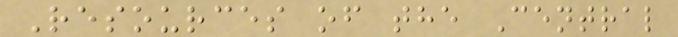Resources of the Central
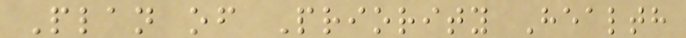Plan of Priority Health
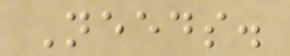Needs.
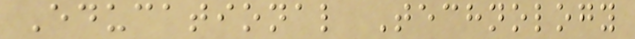Educational Technology
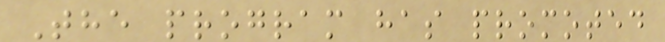The program has promoted
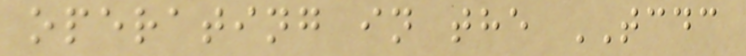operating in the TCDC
